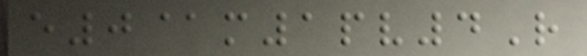e0@m1pv4R
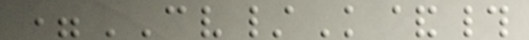=CV/K&#
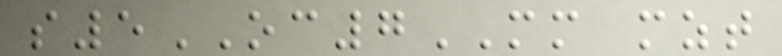s5OC7MM mzt
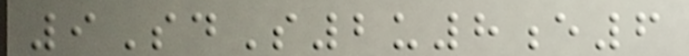9SdS2u8e6
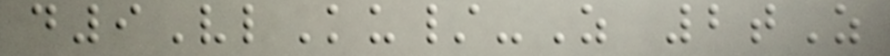d9VlKu/-Z 2tZ
